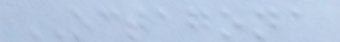OCTAGONA
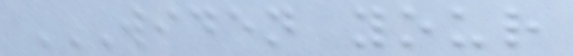WIDEN YOUR
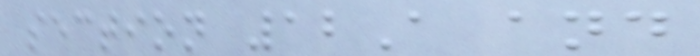section 12A and
